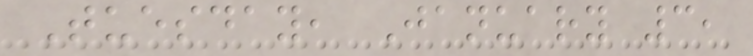Tuesday, January 3,
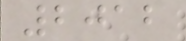2012
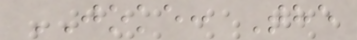JOKE: The
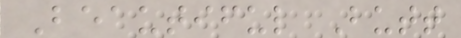Beautiful Butt
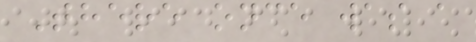There once was a
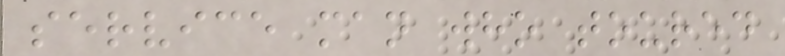service man who toured
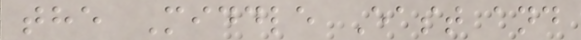the Middle East and
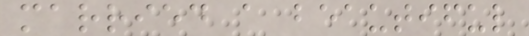married a beautiful
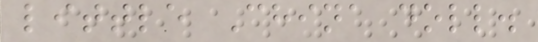little China doll.
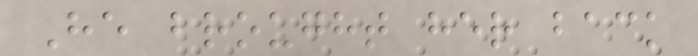He brought her back
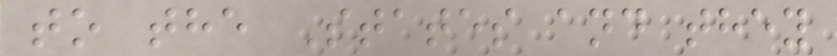to the States and they
